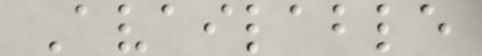Available
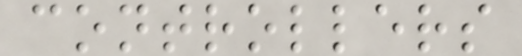controllers
